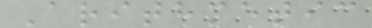Arithmetic
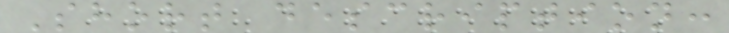Short description:
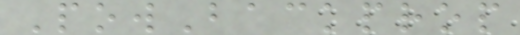PowBackprop
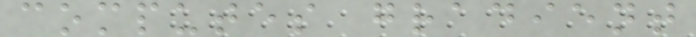computes gradient
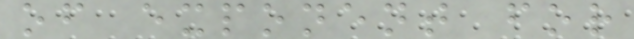of exponent for
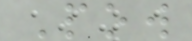Pow
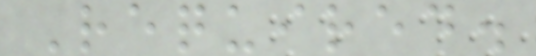Required.
